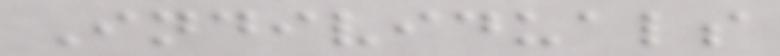Individuals
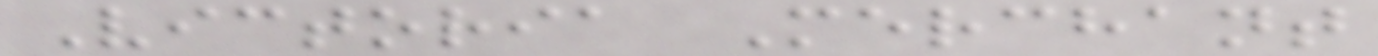Victoria Merchant
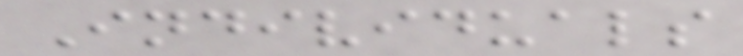Individuals
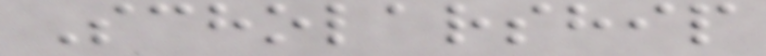Scholarship
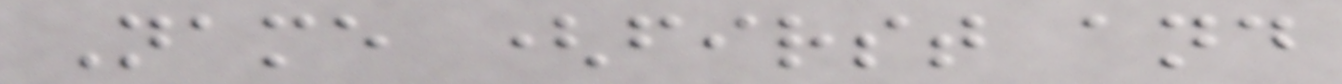Name (first and
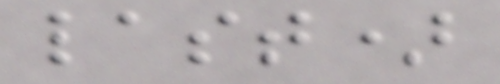last)
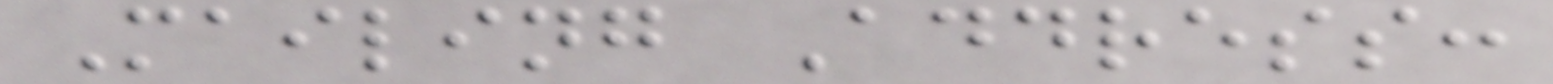Mailing Address:
